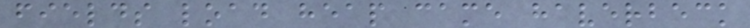fields load heap came haverbeck
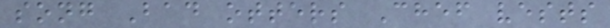song Bad otters Chef vests
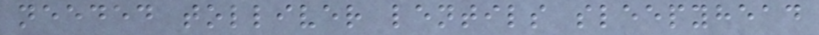needed tolliver lentils sleepyhead
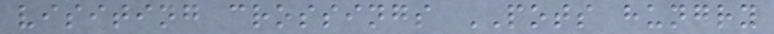visiting crossings POTS hungry
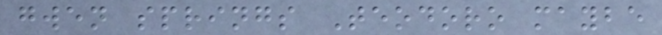gwen springs Teodoro maybe
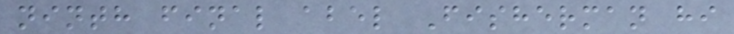ninth final abel Fisherman hi
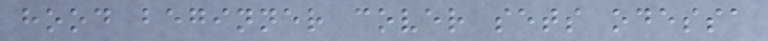hood beginner cover sets odessa
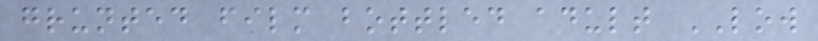grunted film bottled adult LOW
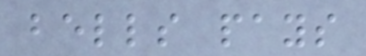bells pays
